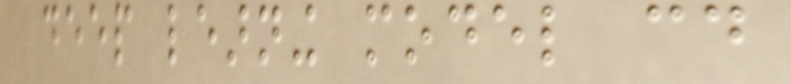deep learning model could
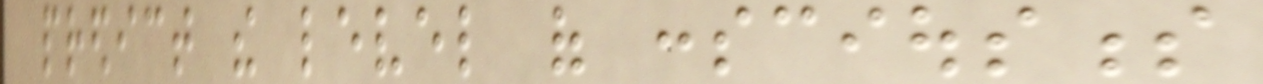predict the level of consciousness
